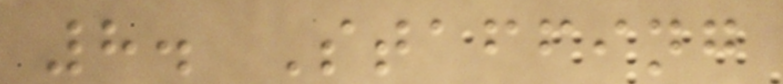8. Staffing
